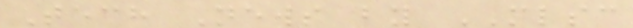Tech News by MLSC
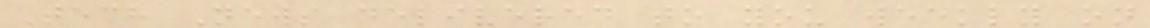Tech News delivered to you weekly on
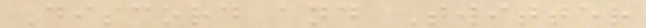Discord and Twitter
